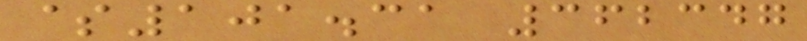$101.31 362347
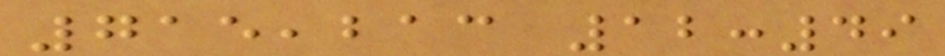715,213 12:49
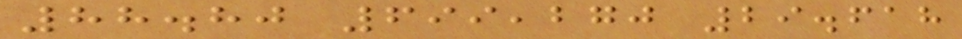88.80 699,270 29.618
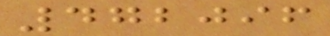472096
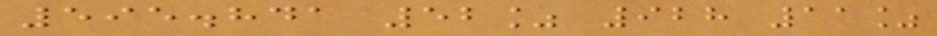595.841 52% 928 11%
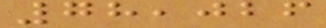78,026
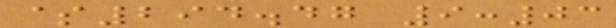$294.47 9:03
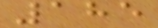185
